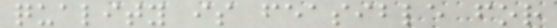quality is feasible for
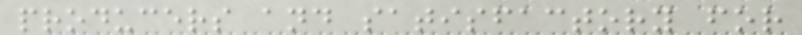producers and satisfactory for
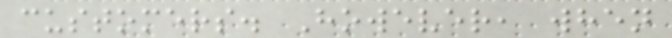customers. However, when
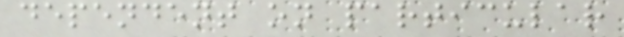dependent on particular
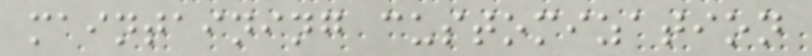maintaining customization
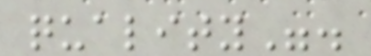quality".
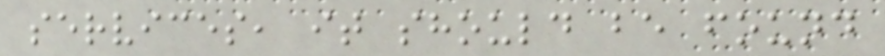services, it should be found
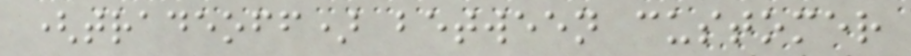(tradeoff) between customer
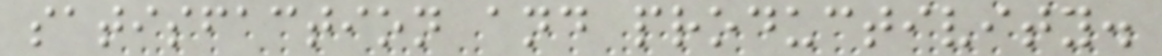satisfaction and productivity.
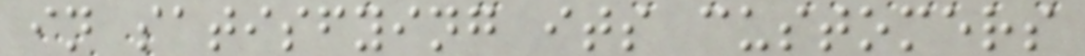in satisfying its customers
